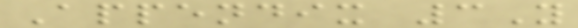Appendix 3Y
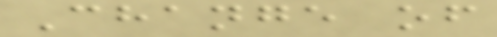Change of
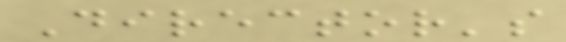Director's
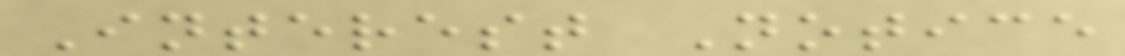Interest Notice
